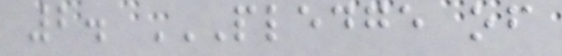2. PLEDGE OF
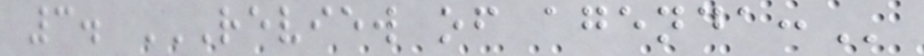3. REVIEW OF AGENDA:
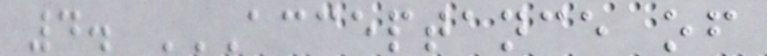4. ACCEPTANCE OF
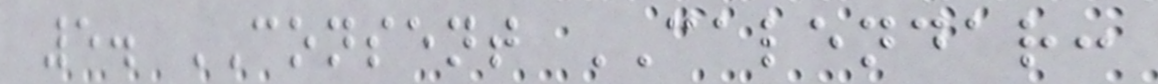5. CONSENT CALENDAR:
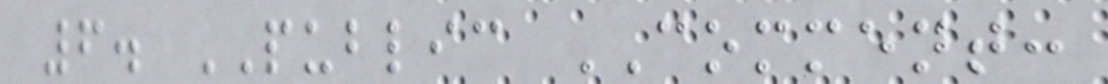6. PUBLIC COMMENT:
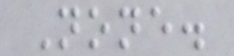None.
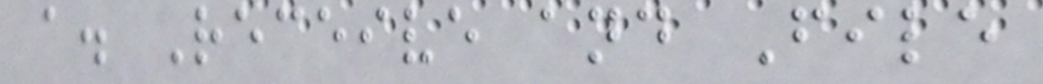a. Receive and File
